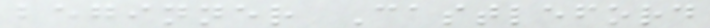beginner Castleford
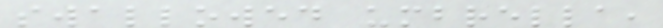swallowed umbrella,
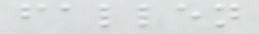fallen
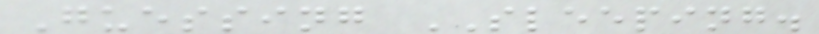Guessing SLEEPING.
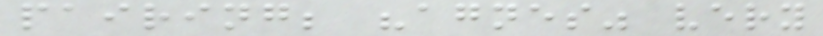pairing; "agnes" very
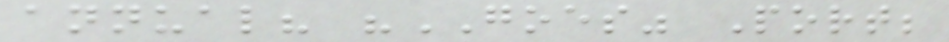annual? "GOES" Port;
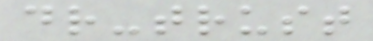dr-trust
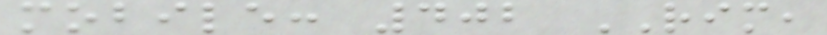mobile: 402 RIM,
